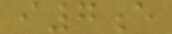i7e
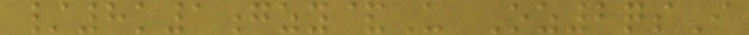/8k1gzy&U Oz2qsI
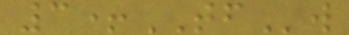3+TFw
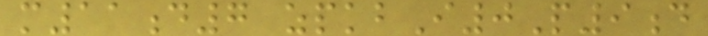m11d7 zpkbI0P9d
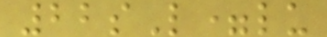22sL=lu
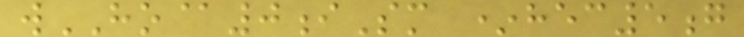wHO@0iSm *hec5g
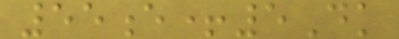55e+5Dk
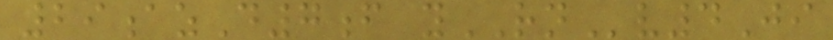29azD7f yRNv4Ji
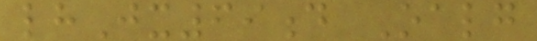lhJx69d Oalg
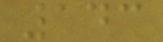143
